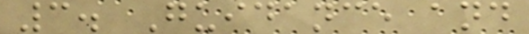3. Guidance and
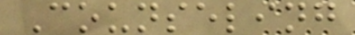Counseling
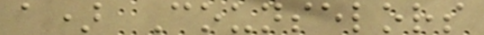a) Counselors
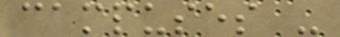campuses -
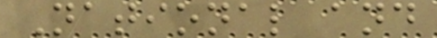National and
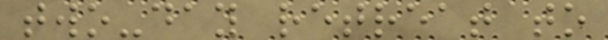two-day retreat to
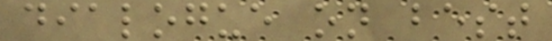dialogue on best
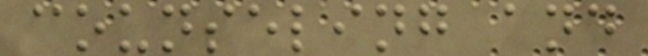counseling and
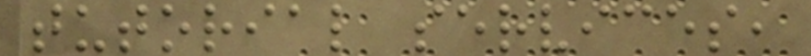tutorial services,
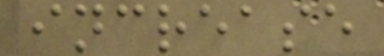increase
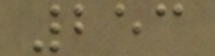253
